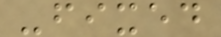-fixed
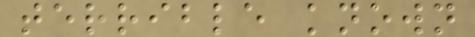terrible known
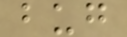bug
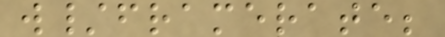w/framerate;
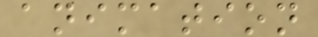animation
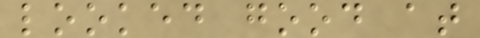looked good at
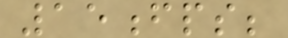15fps;
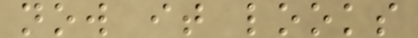now it looks
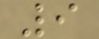9
